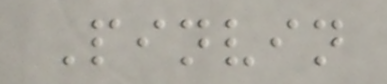Pinvin
